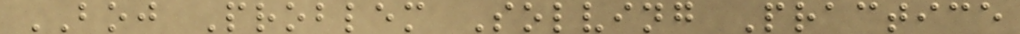BOJ Problem Solving Practice
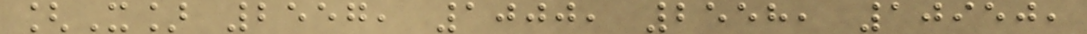[X] 2557, 1000, 2558, 10950,
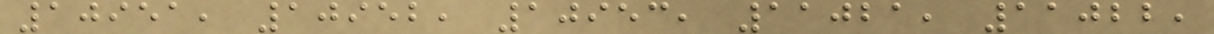10951, 10952, 10953, 11021, 11022,
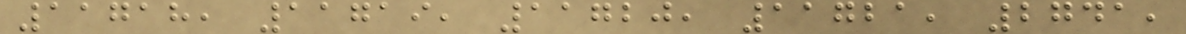11718, 11719, 11720, 11721, 2741,
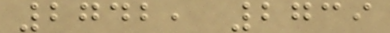2742, 2739
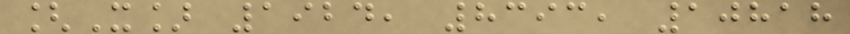[X] 1924, 8393, 10818
